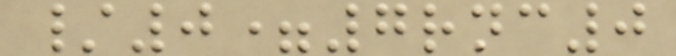/0=7rnc0
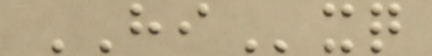HIxq
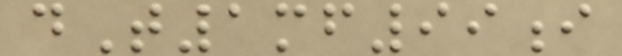dT1mf99i
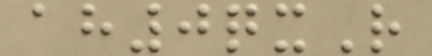ah0qxR
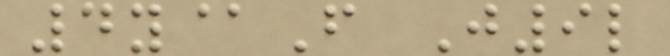4y@F J9l
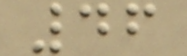46
